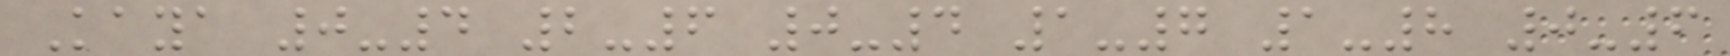Kaya 0-4 2-6 0-4 1-7 1-8 0-6
